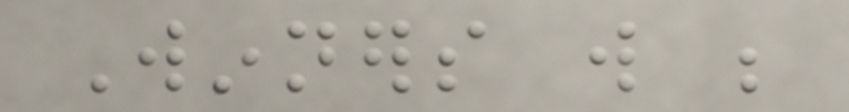Winners will be
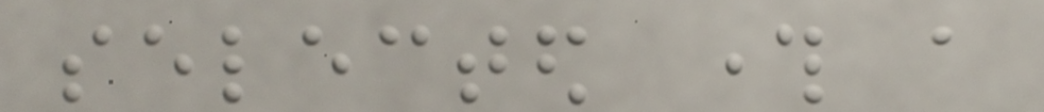selected through a
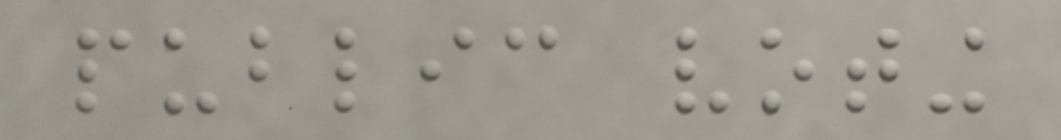public voting
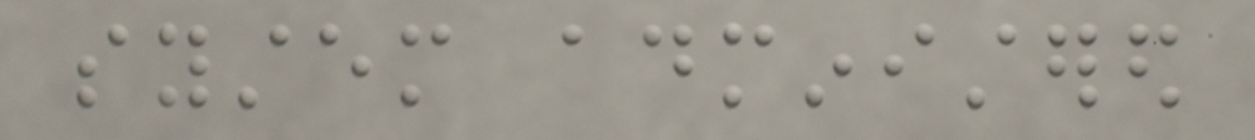system administered
